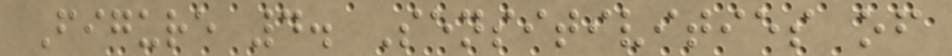Figure 4. Sensitivities of
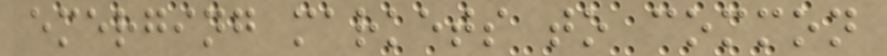emerging markets to common
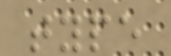type
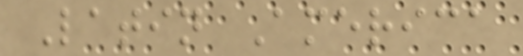Latin America
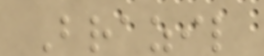Brazil
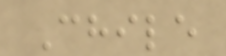Chile
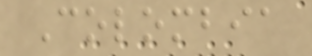Colombia
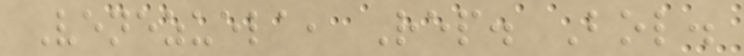Venezuela, Rep. Bol.
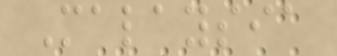Malaysia
